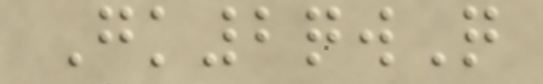Gk2qwQ
